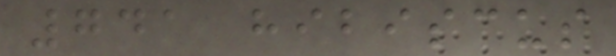741 hibiscus
